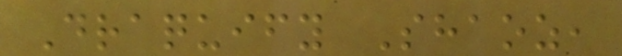Draquify Shaoz,
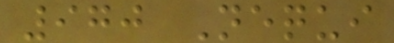970 Nequi
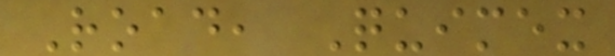Road, Quimex
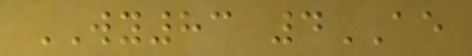WY83 4AE
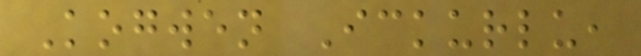Kogwen Ickurlu,
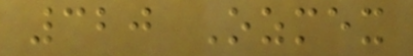320 Ozmex
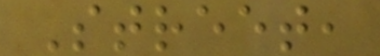Street,
